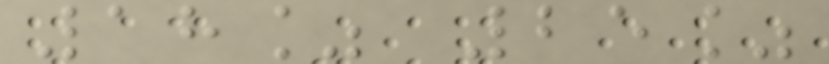18% 25%
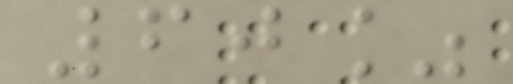60%
